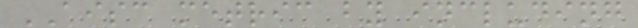AISC metric by including
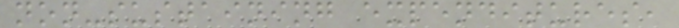non-sustaining expenditures,
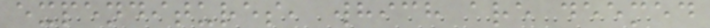expenditures, which are deemed
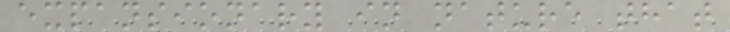expansionary in nature that
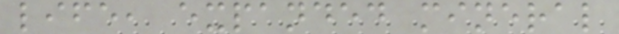life, expanded mineral
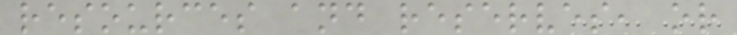resources and reserves, or
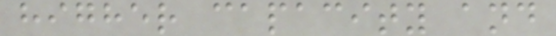higher capacity and
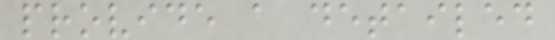provide a detailed
